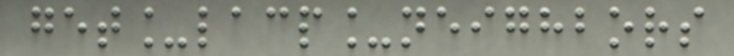get_lacp_neighbors
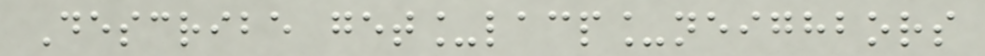Describe get_lacp_neighbors
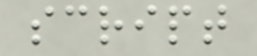script
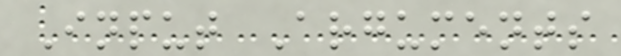Input Arguments
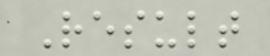Result
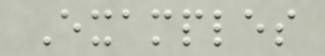Examples
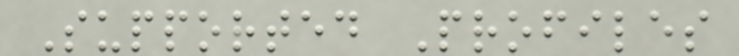Supported Profiles
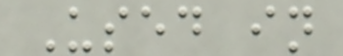Used in
